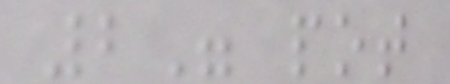2" pot
